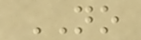NO
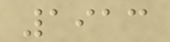1913
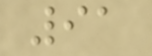91
